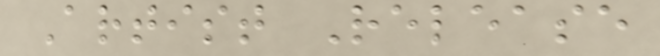Artist Release
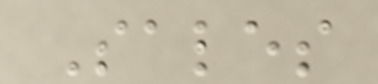Sales
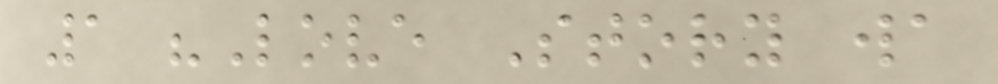1 "Love Story wa
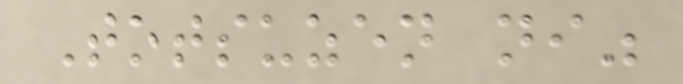Totsuzen ni"
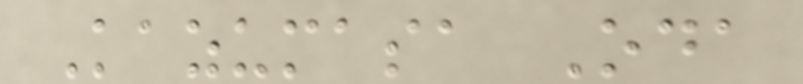Kazumasa Oda
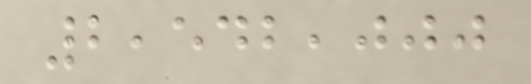2,542,000
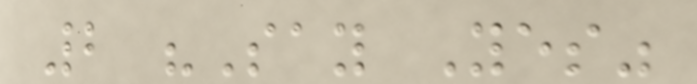2 "Say Yes"
